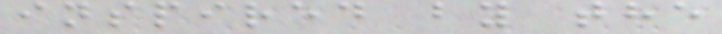inspired by the
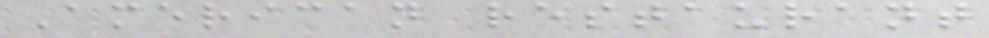American restaurant
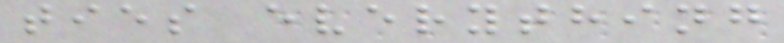ties everything
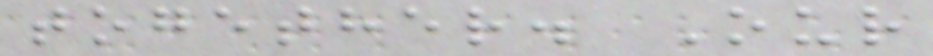together. Our
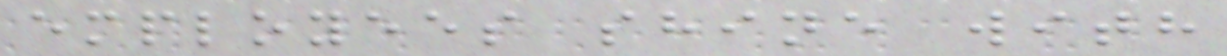employees shine with
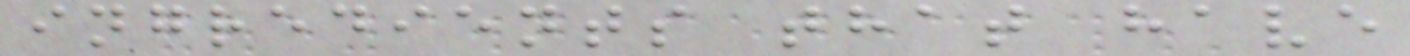ingredients that have
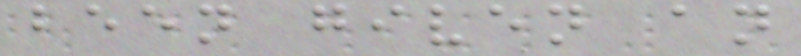been given an
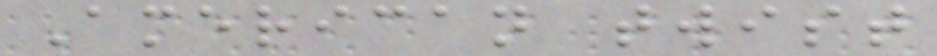American twist
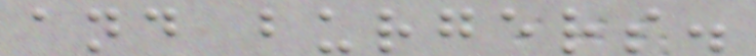and burgers.
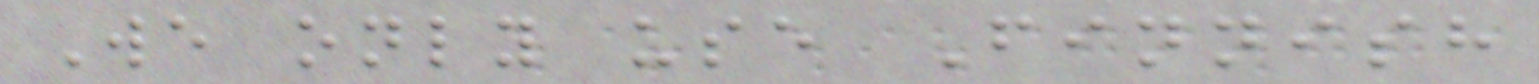We only use Finnish
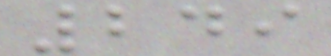249
